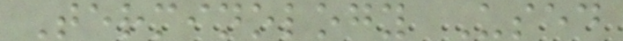Terminology Used
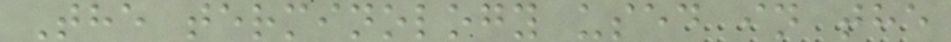The terminology used in the
